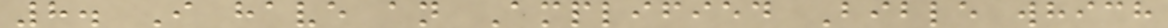8. I have an Amplified Bible which
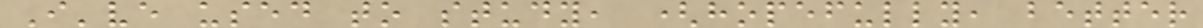I've used to study, (hopefully, better
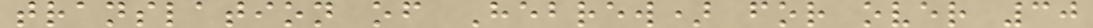translation of Hebrew) for over 30
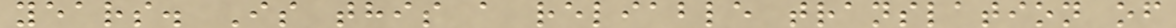years. Is this a reliable translation of
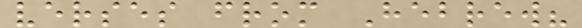verses from Hebrew?
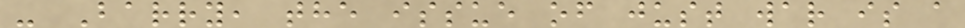- Barry, the issue of just war is a
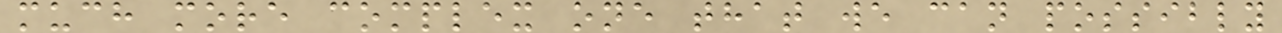much more complex one that we can possibly
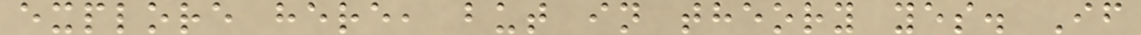explore here, but in theory yes. If
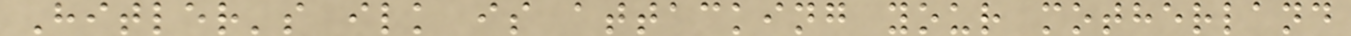Hitler's ilk is attacking your motherland
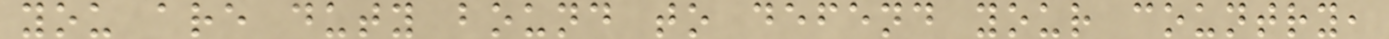you are duty bound to defend your country,
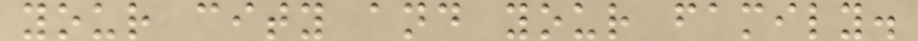your city and your family.
